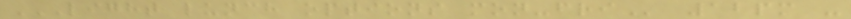LIGHT LUNCH OPTIONS MON-FRI 12pm -
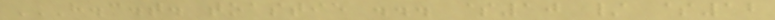H.C.T. TOASTIE ... $10 / $12
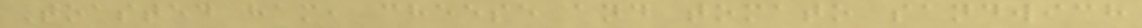Toasted ham, cheese and tomato sandwich
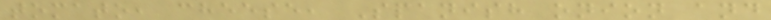tomato, cheese, Spanish onion and
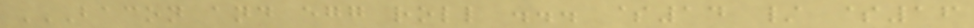BACON AND EGG ROLL ... $14 / $16
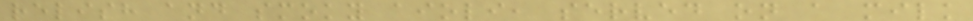relish and smoky aioli, served on a milk
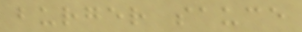burger sauce
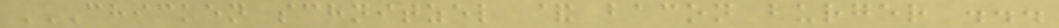CHICKEN SCHNITZEL & BACON BURGER ...
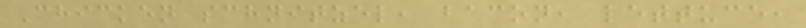Chicken schnitzel, bacon, lettuce,
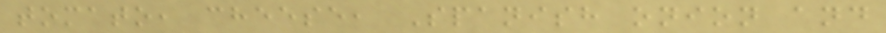tomato, cheese, Spanish onion and
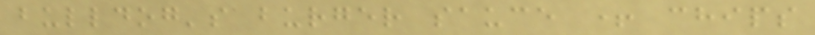bulldog's burger sauce + chips
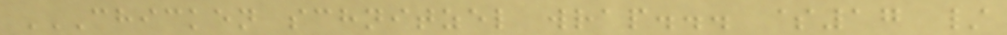CHICKEN SCHNITZEL WRAP... $17 /
